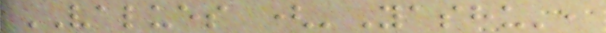VALUES ('Yashu',
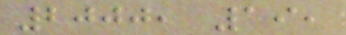2000, 19,
